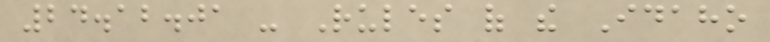24.12.01 - Rules of the Idaho
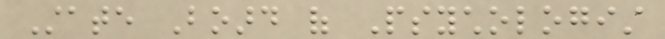State Board of Psychologist
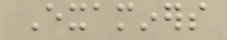Examiners
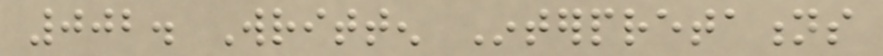002. Written Interpretations
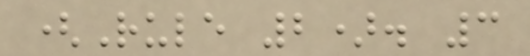(Rule 2). 3
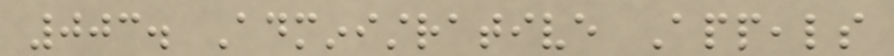003. Administrative Appeals
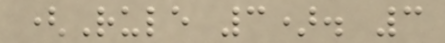(Rule 3). 3
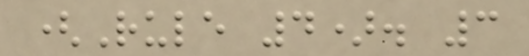(Rule 4). 3
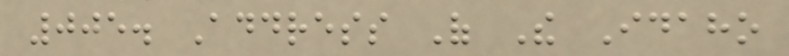005. Address Of The Idaho
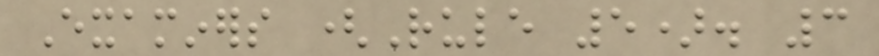Examiners (Rule 5). 3
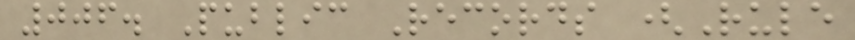006. Public Records (Rule
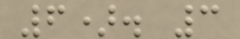6). 3
